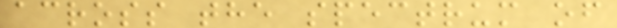across the spectrum of
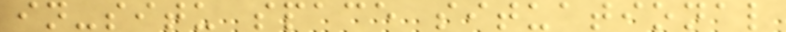in-situ space situational
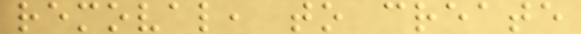removal, to create
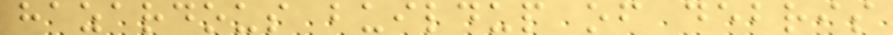hazardous buildup of debris
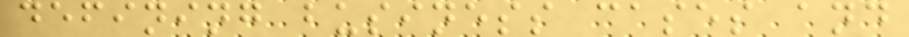defining business cases and
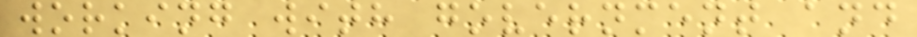working with government and
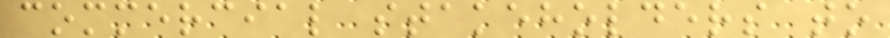commercial stakeholders to
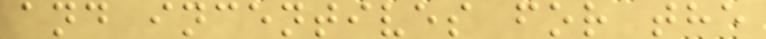and incentives for the
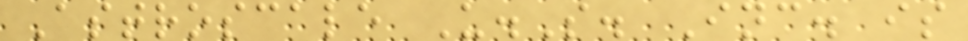Astroscale U.S. Inc. is
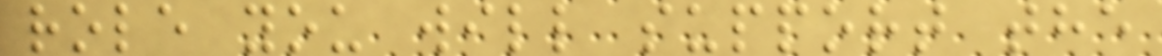role you will support the
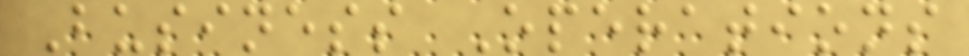Business Operations
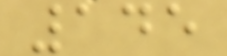145
